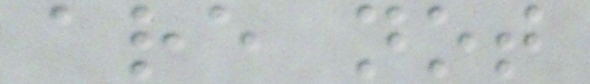are not
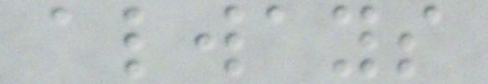always
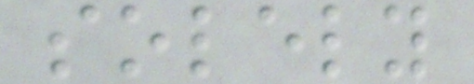solely
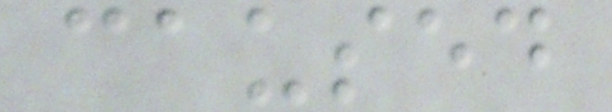caused
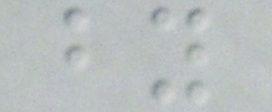by
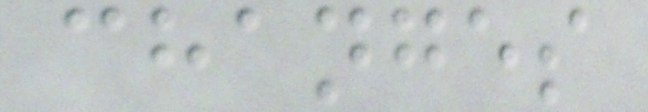changes
